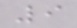9
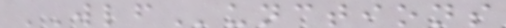WLFunctions
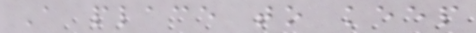A place to keep
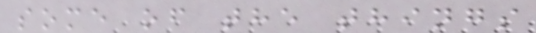some of the things
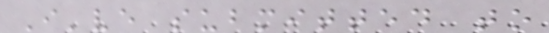I've submitted to
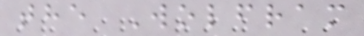the Wolfram
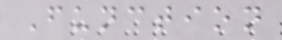Function
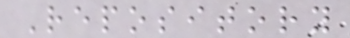Repository
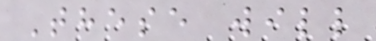These will
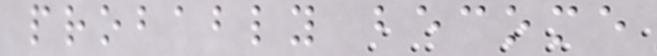probably become
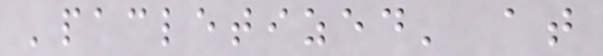'pacletized' at
